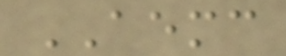AEMC
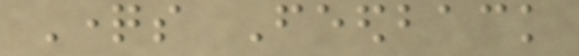Questions Feedback
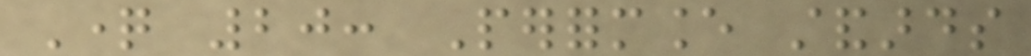Question 20: Performance standards
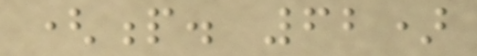(p. 62)
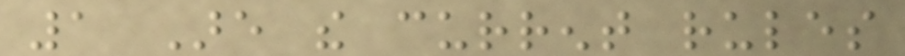1 Are the current rules
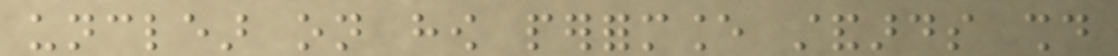unclear on how performance standards should
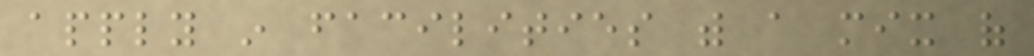apply in facilities with a mix of
